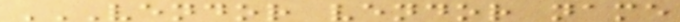VENDOR VENDOR NAME
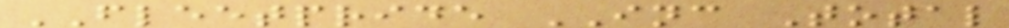FLEETPRIDE INC Total
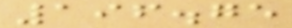196.75
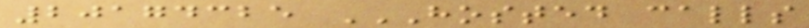20174325 HOSTED CALLS
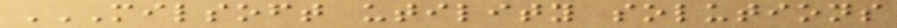MILSOFT UTILITY SOLUTIONS
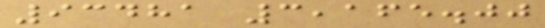93481 3,165.00
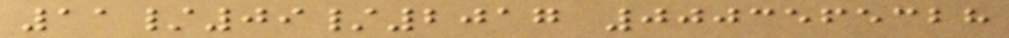11/09/2017 0003565328
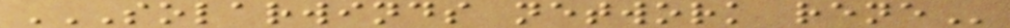SOLARWINDS NETWORK RENE
